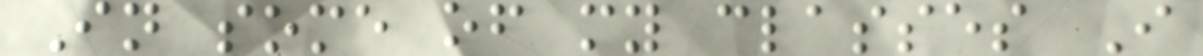In some of my classes I
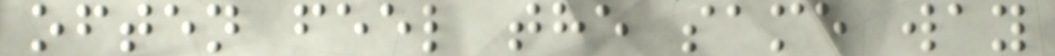often feel the same way
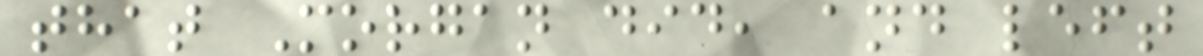that Morgan did, and left
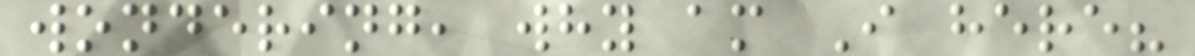wondering, why am I here?
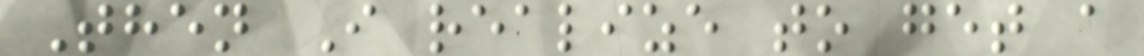Then I realize to get a
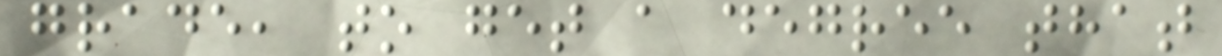grade, to get a degree that
